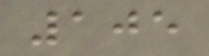105
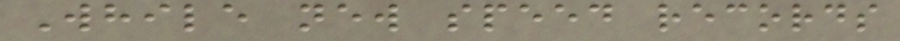While new speed records
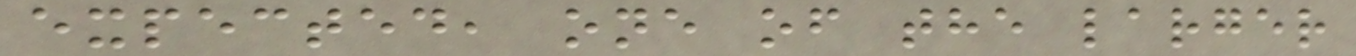expected, one of the larger
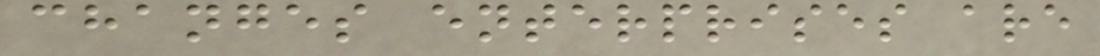changes enterprises are
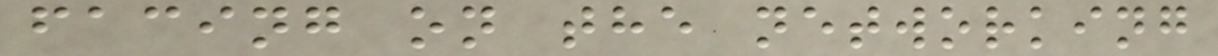facing on the networking
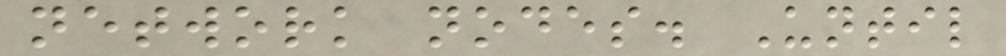network nodes. Until
